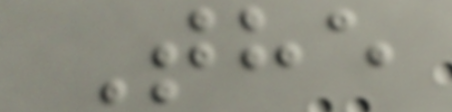The
